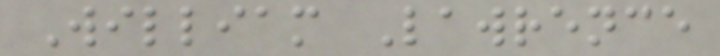William Lawrence
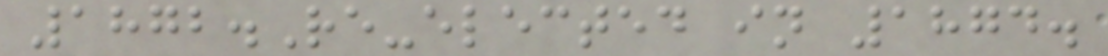1872.Re-elected in 1874.
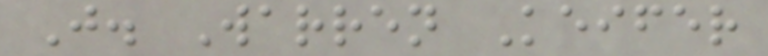J. Warren Keifer
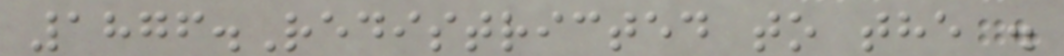1876.Redistricted to the .
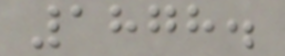1878.
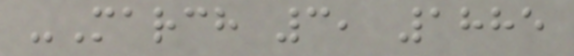-March 3, 1885
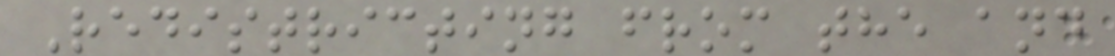Redistricting from the and
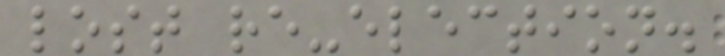lost re-election.
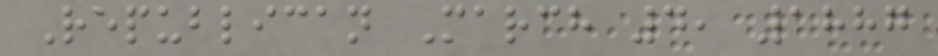Republican March 4, 1887
